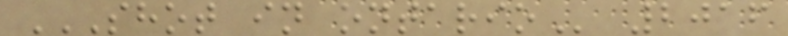SHOT IN ONTARIO 2016
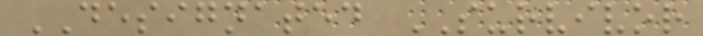DESIGNATED SURVIVOR
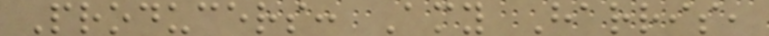Producers: Amy Harris,
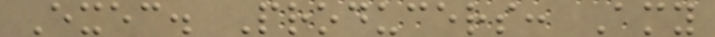Exec. Producers: Amy
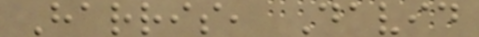Harris, David
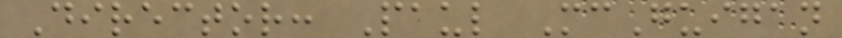Director: Paul McGuigan
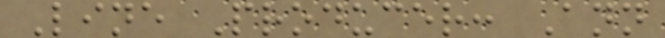Line Producer: Ann
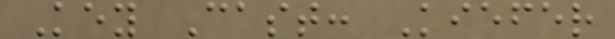Key Cast: Kiefer
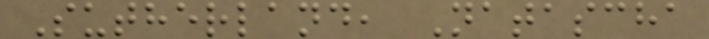Sutherland, Natascha
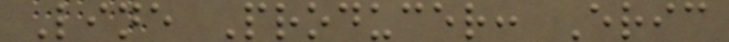Line Producer: Eric
